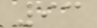93
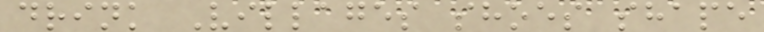drink Villages shoes shape
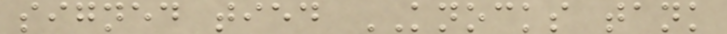signed tied KNOCKS tank
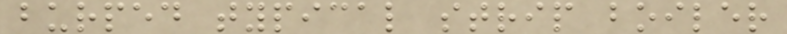burped typical strip boiler
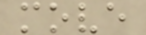move
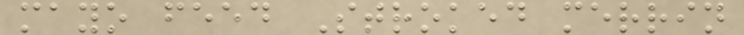mayo feed Stroked merrin
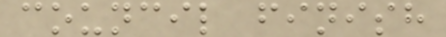council finish
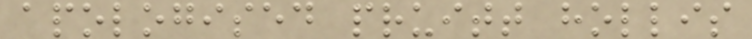apologised pruitt hollis
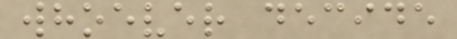whoever decide
